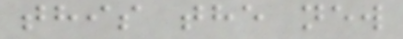this the new
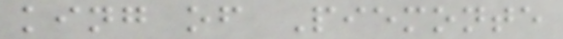king of Piemonte
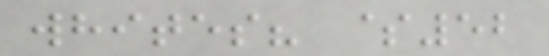whites? $52
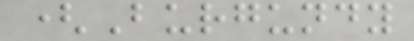(Burgundy
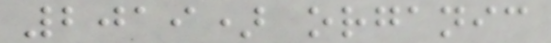2019) organic
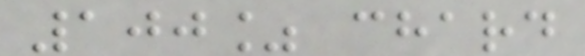100% chard
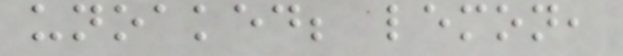unoaked; lemon,
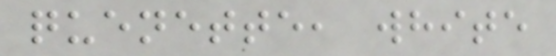quenette, white
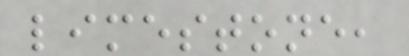limestone,
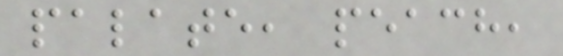palate, peach,
